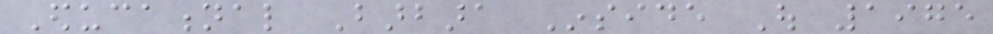Educational Barbara Inside Out 1975
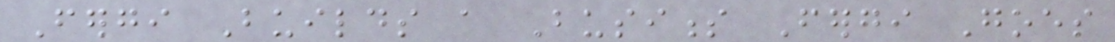Fergi Builds a Business Fergi Goes
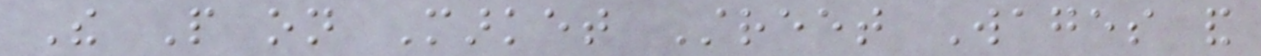The People on Market Street Wages and
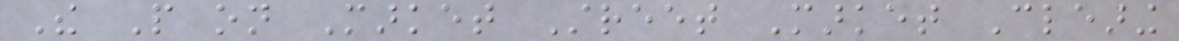The People on Market Street Market Clearing
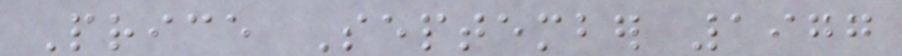Price September 1977
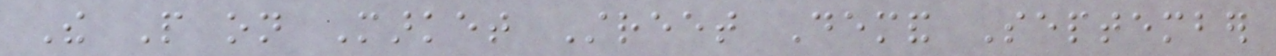The People on Market Street Demand September
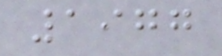1977
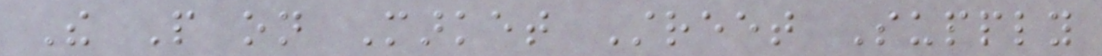The People on Market Street Supply
